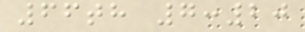66th 7:20
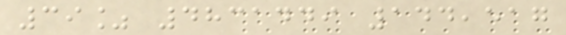39% 4831449 144,517
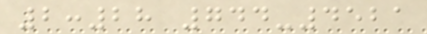2:28 744-4521
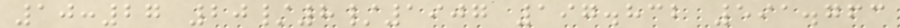10:27 20/8/1907 197.832 591.763
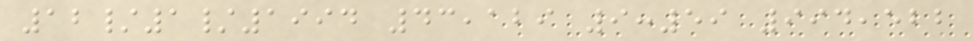12/1/1994 43,129 9:59 994,522
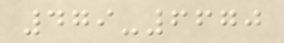479-6670
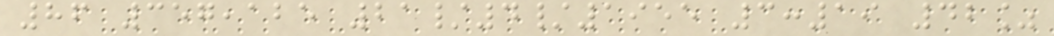86 357,125 21/4/1955 3:19 42%
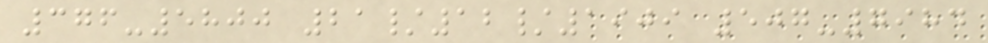376-5800 21/12/1909 507-7984
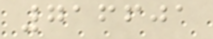716601
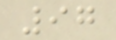97
